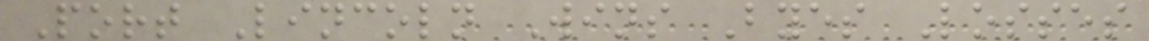Port Lincoln Wins Byes Losses
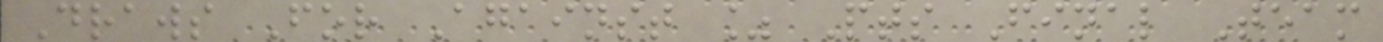Draws For Against % Pts Final Team
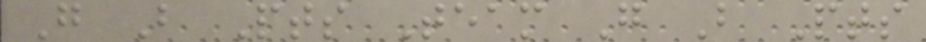G B Pts Team G B Pts
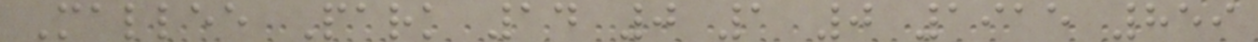Mallee Park 14 0 1 0 1915 859
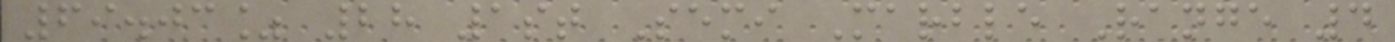69.03% 28 1st Semi Marble Range 4
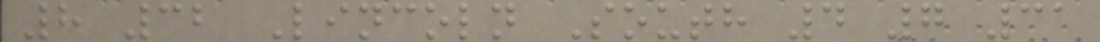8 32 Lincoln South 4 7 31
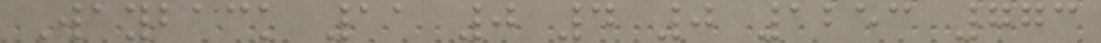Wayback 11 0 4 0 1253 773
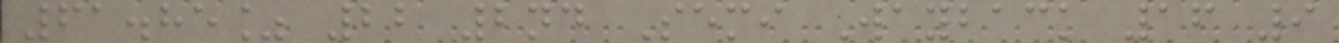61.85% 22 2nd Semi Wayback 16 9
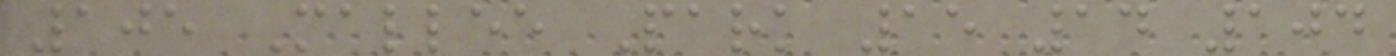105 Mallee Park 15 14 104
